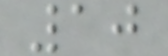10
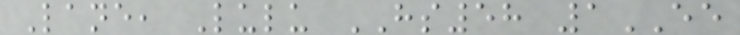Lane, Lulu HS58 1EE
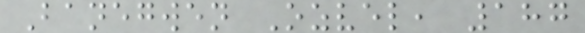Banegwen Ozvel, 187
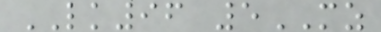LK96 5MZ
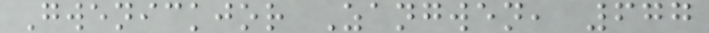Gwenickjor Zangwen, 677
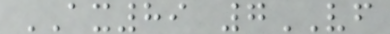AX89 7VF
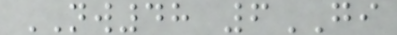NW48 6GI
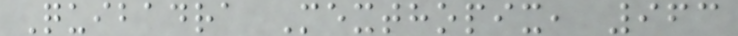Quibadra Mexthopix, 963
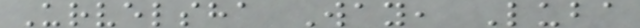Urvelsha Way, Luba
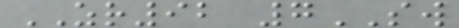ZR92 7SW
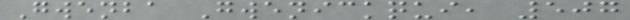Gwenba Gwenickqui, 507
